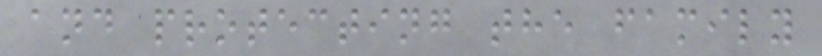and protecting the family
